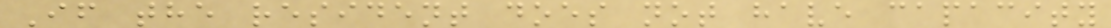If the resident does not have capacity
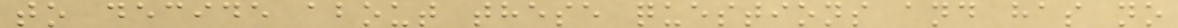to decide about these questions and has no
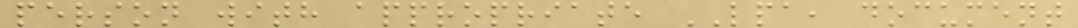person with appropriate LPA, document
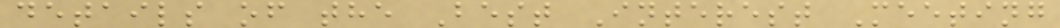details of the Best Interest Meeting
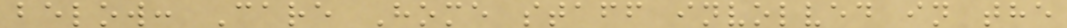below: Care Home staff involved in the
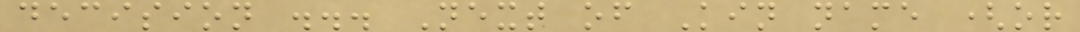decision ... Next of Kin name (or
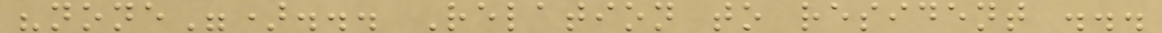"none")... Relation to resident ...
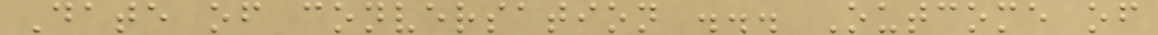Date of conversation ... Outcome of
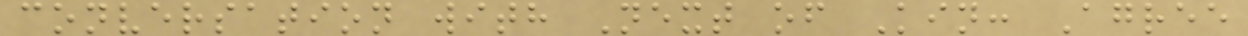conversation with Next of Kin: Agree
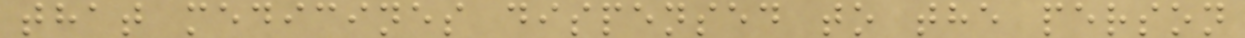that medicines dispensed to the person
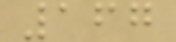167
